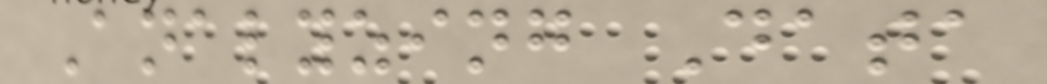Analyzing Data
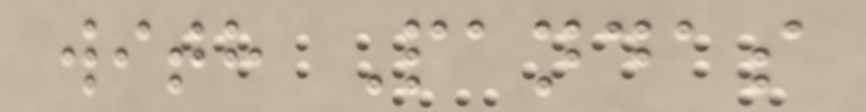with Pandas
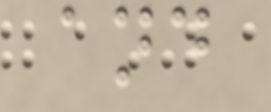and
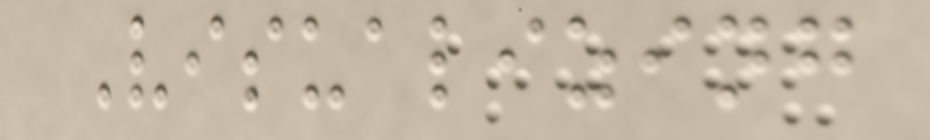Visualizing
